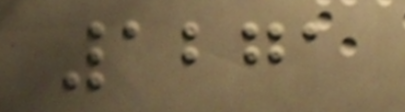1271
